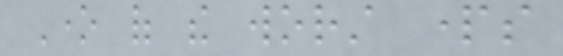One of the worst parts
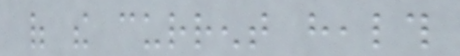of the current health
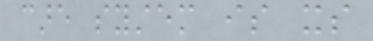care system is its
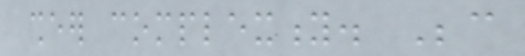sheer complexity. Because
